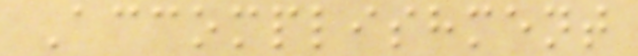Accomplishment
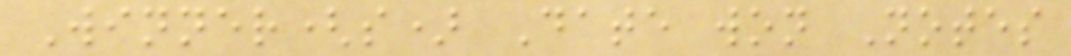Winner(s) Date won Notes
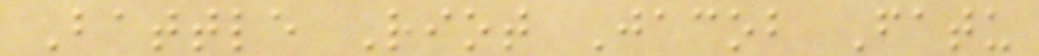Battle Riot Jacob Fatu
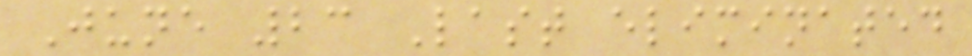June 23 Last eliminated
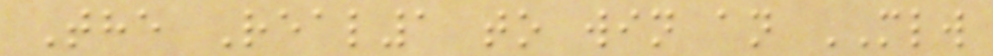The Real1 to win an MLW
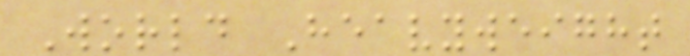World Heavyweight
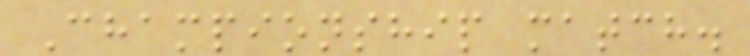Championship match.
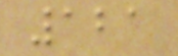121
